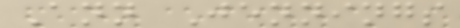Ann Jennings
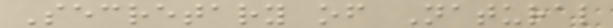Secretary of Natural
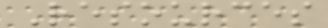Resources
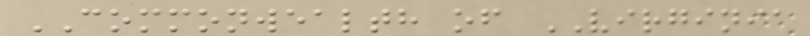COMMONWEALTH of VIRGINIA
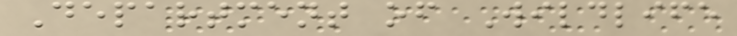Department of Wildlife
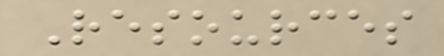Resources
